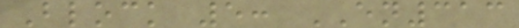Block 5: EN313
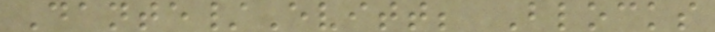Dante/Evitt; Blocks
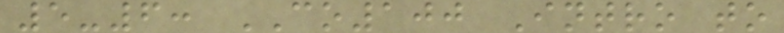5-6: CO100 Intro to
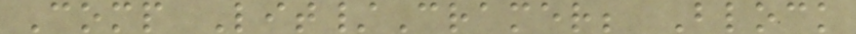Comp Lit/Cramer; Block
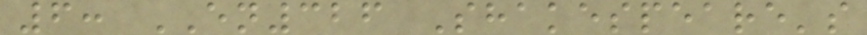6: EN326 Shakespeare's
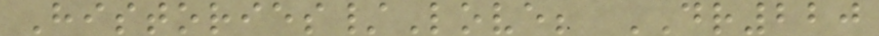Histories/Love; DR220
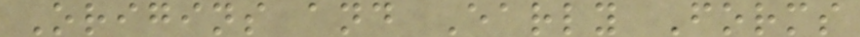Origins and Early Forms
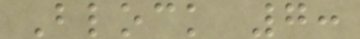Block 7:
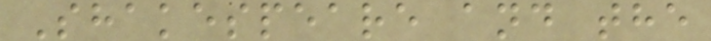Shakespeare and the
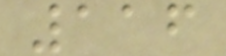116
